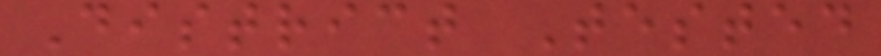District Tested
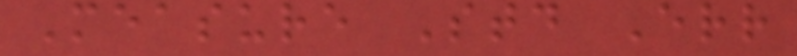Measure Std Err
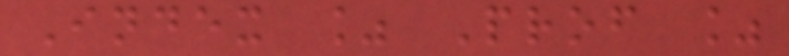Index % Prof %
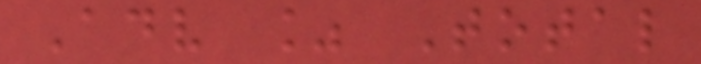Adv % Total
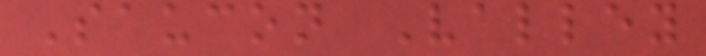Saucon Valley
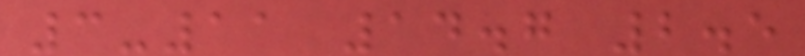3-11 14.7 2.5
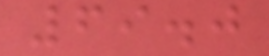69.0
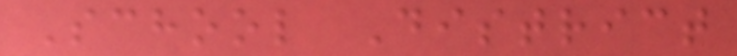School District
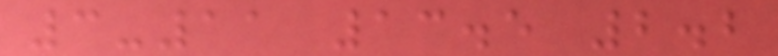3-11 13.5 2.2
